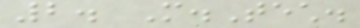2. M.Tech.
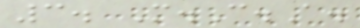3. M.C.A.
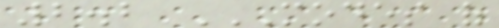2.2 MODES OF
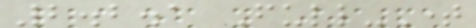2.2.1 Full-Time
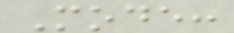Mode:
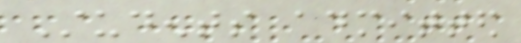Students admitted
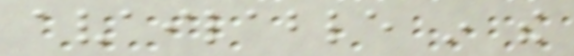available in the
